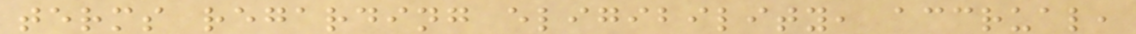terms regarding eligibility, accrual,
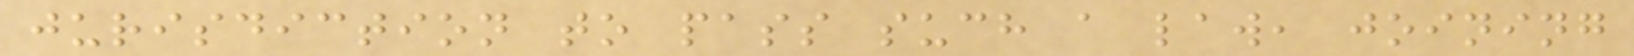jurisdiction to pass such a law, joining
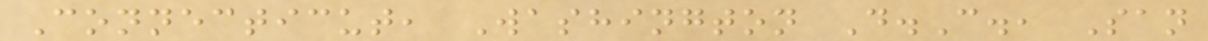Connecticut, Washington D.C., San
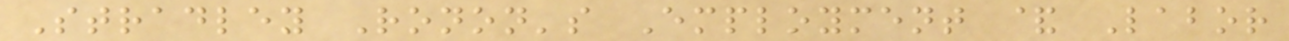Stradley Ronon's Employment & Labor
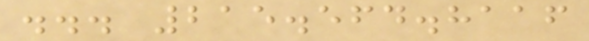... 215.564.8116
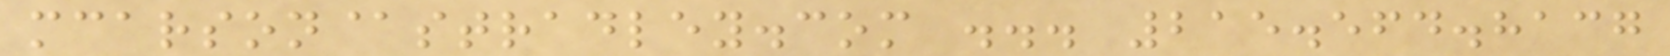mcarson@stradley.com ... 215.564.8137
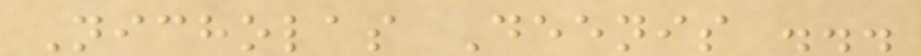Nicholas Deenis ...
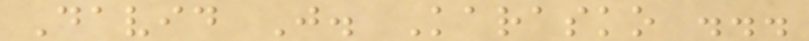David J. Karasko ...
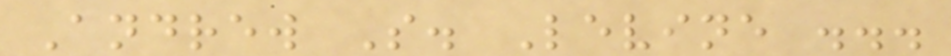Andrew S. Levine ...
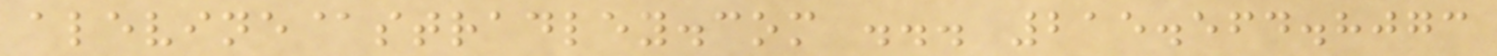alevine@stradley.com ... 215.564.8073
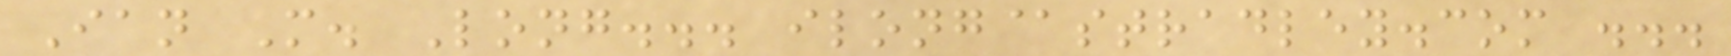Ian M. Long... ilong@stradley.com ...
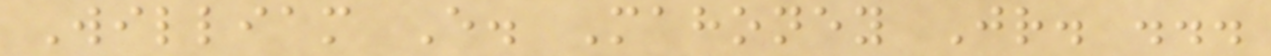William E. Mahoney Jr. ...
